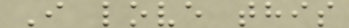I love this
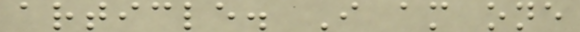article. I am one
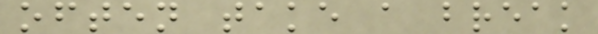often take a break
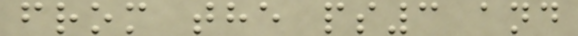from the ps3 and
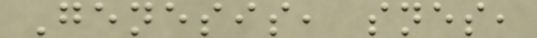Genesis, snes,
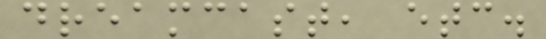dreamcast, etc.
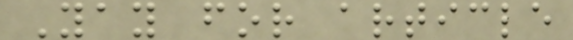Yay for article
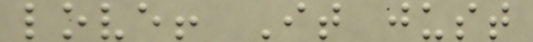love! It just
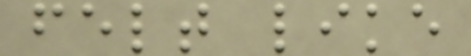felt like
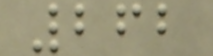262
